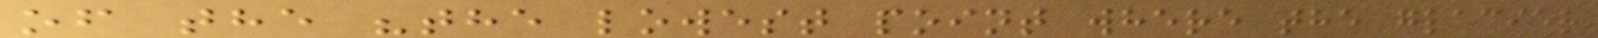of the "the lowest point where the glacier
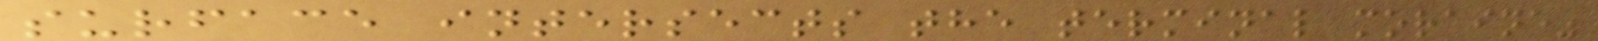surface intersects the terminal moraine"
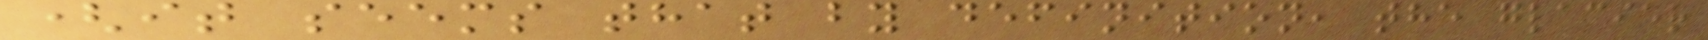(it seems that by definition, the glacier
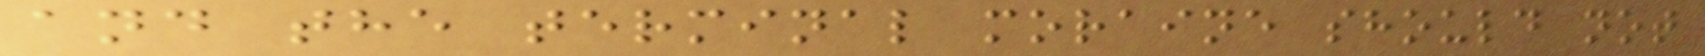and the terminal moraine should not
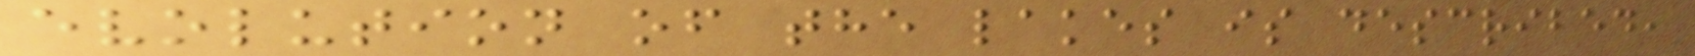evolution of the lakes is described,
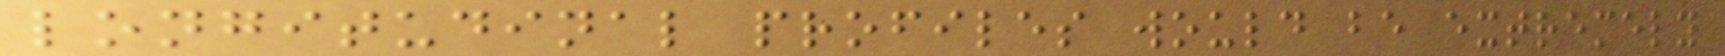longitudinal profiles would be extremely
